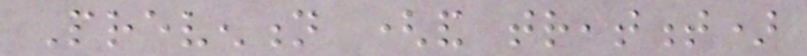Prevention (and treatment)
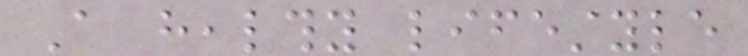A healthy lifestyle
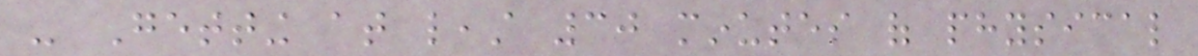- Getting at least 30 minutes of physical
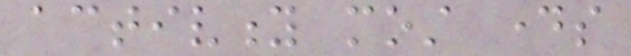activity most days
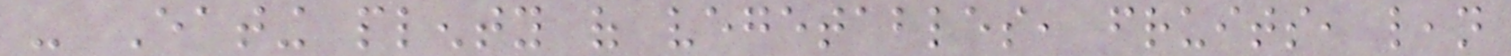- Eating plenty of vegetables, fruits, lean
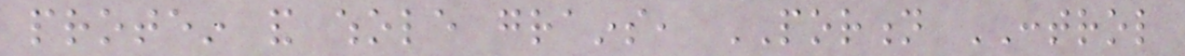protein and whole grains, PORTION CONTROL
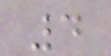4
